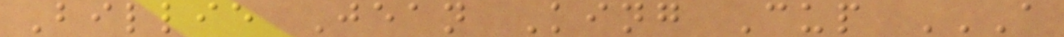Billie Jean King Cup A
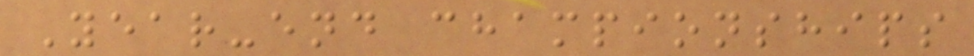Year-end championships
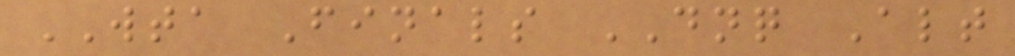WTA Finals DNQ Alt
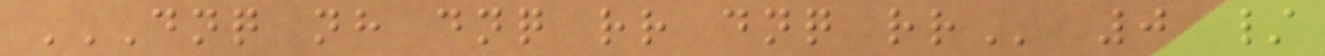DNQ NH DNQ RR DNQ RR 0 /
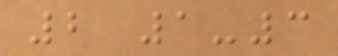2 1-3
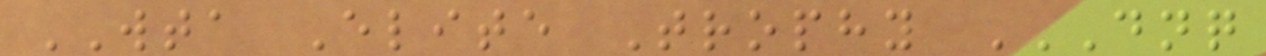WTA Elite Trophy DNQ
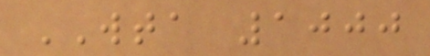WTA 1000
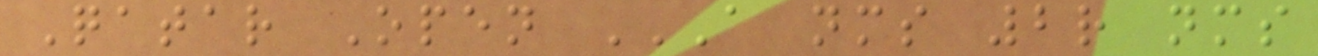Qatar Open A NMS 2R NMS
